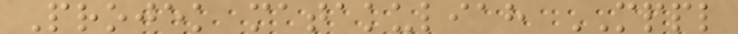Projek matakuliah MPPL
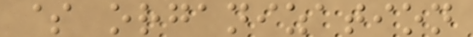$ organization
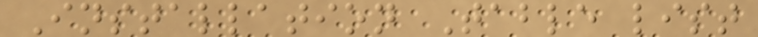Installation Table list
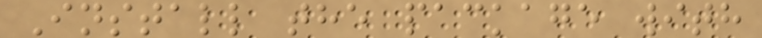Install the package with
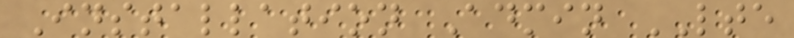Installation Admin LTE
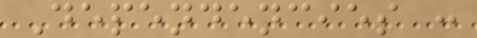Dependencies :
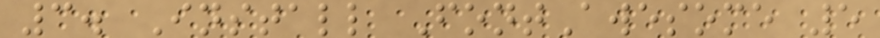3. Install FontAwesome 5
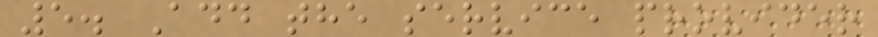5. Add the service provider
